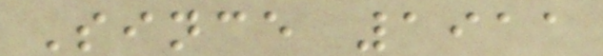Since 1911
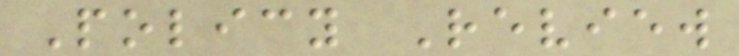Policy Review
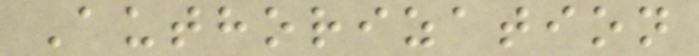Authorization
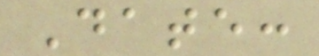Date:
